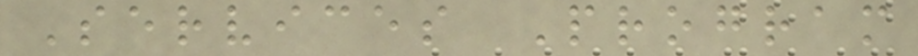Services Program
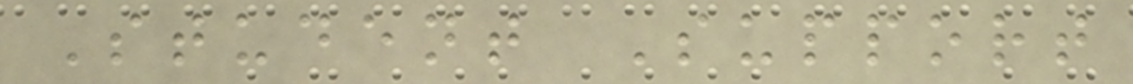Student Support
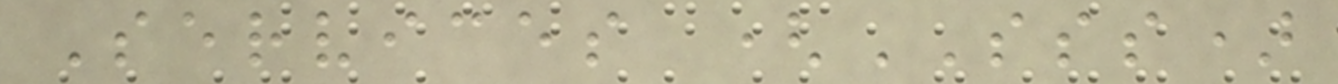Services (SSS)
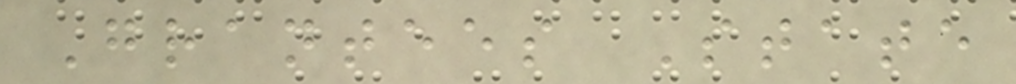Grantees State
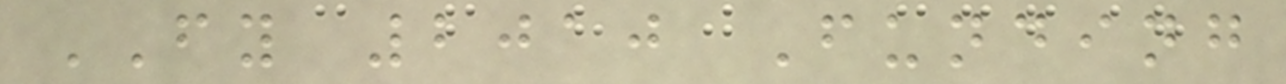FY 2010 Funding
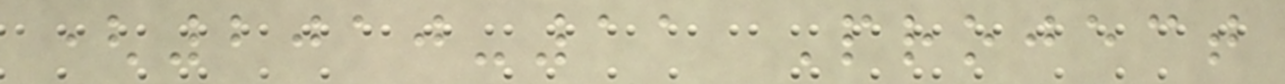(2010-11 Project
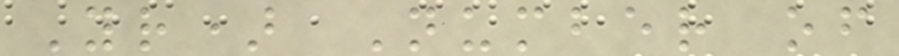Yr) Number of
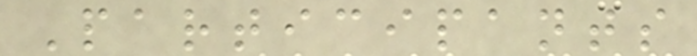Participants
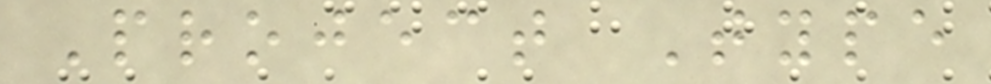Project Type
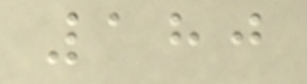180
